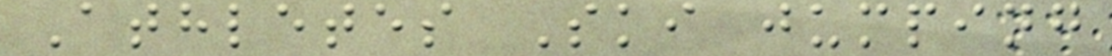Athletes Ski jumping
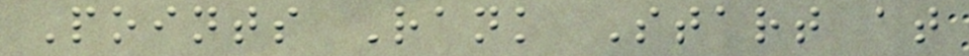Points Rank Start at
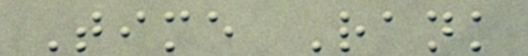Time Rank
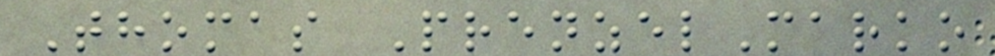Thomas PrenzelMarko
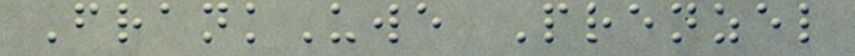FrankUwe Prenzel
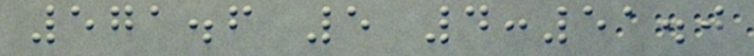571.6 5 4:51.0
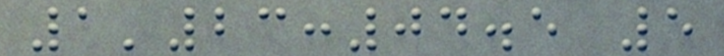1'23:04.5 5
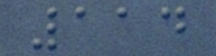114
